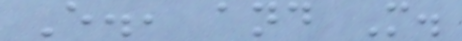E., and M.
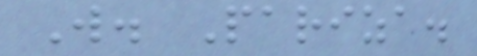W. Pariza.
